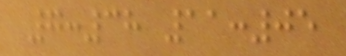7:38 11:05
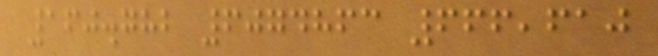160.782 6074863 666,610
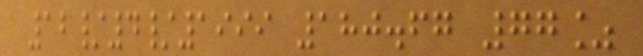12/4/1999 180.67 77%
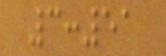3:51
